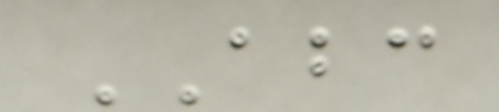ABC
